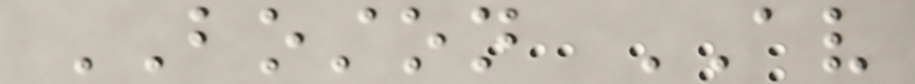BOSTON AV
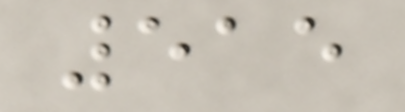515
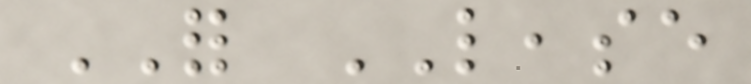FOR LEASE
